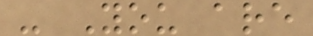- You are
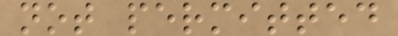not permitted
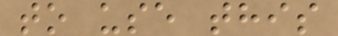to use this
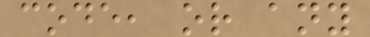code, or any
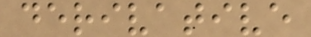derivative
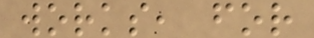works, for
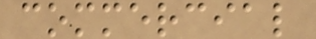commercial
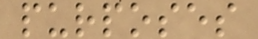purposes
